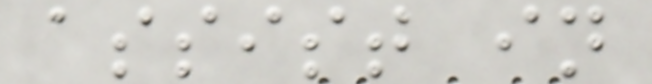assist in
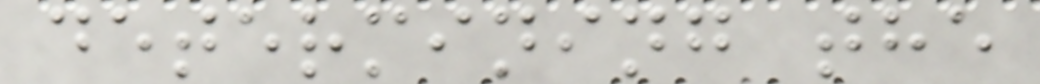determining the
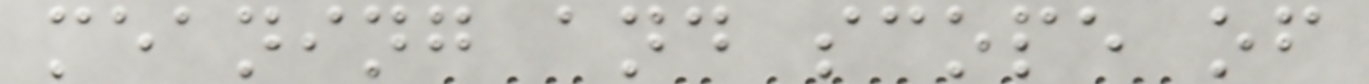meaning and scope of
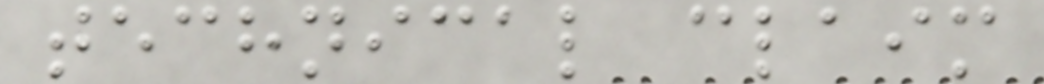technical claim
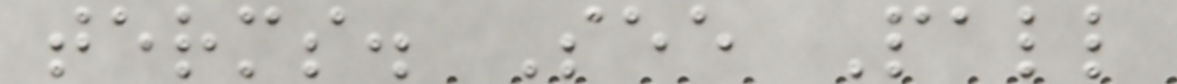terms. See Pall
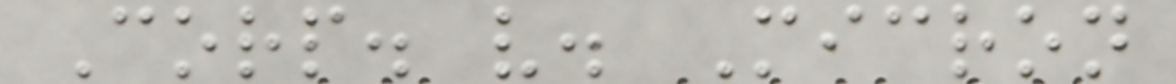Corp. v. Micron
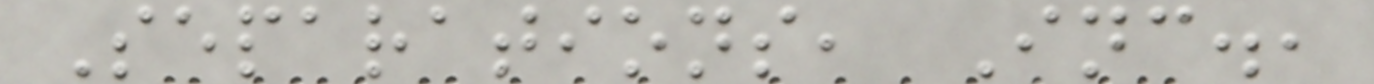Separations, Inc.,
